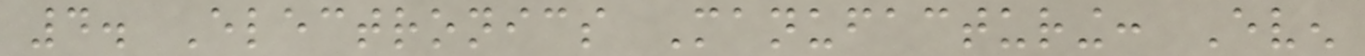4. Electronics Manufacturing: Even
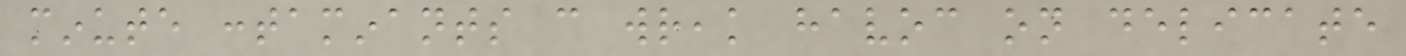minute contaminants can wreak havoc on delicate
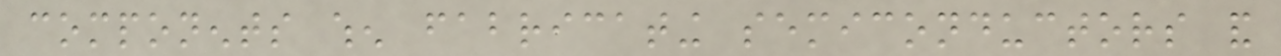components when fabricating semiconductors and
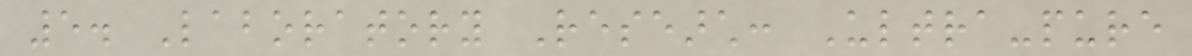5. Laboratory Research: Ultra-pure
